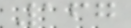167
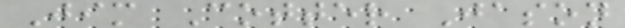Jim Cotter Jason
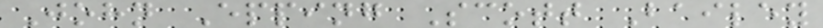John Epping Scott Bailey
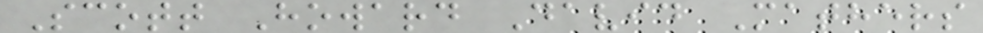Scott Howard David Mathers
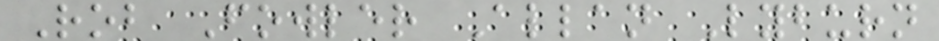Rob Fowler Allan Lyburn
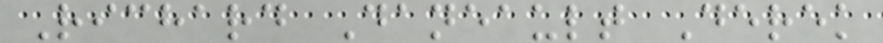Richard Daneault Derek
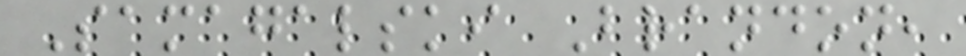Samagalski Brandon,
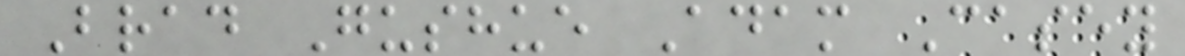Brad Gushue Adam Casey
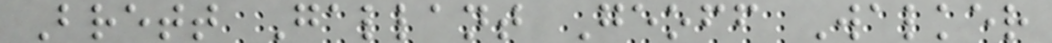Brett Gallant Geoff Walker
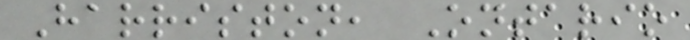Harriston, Ontario
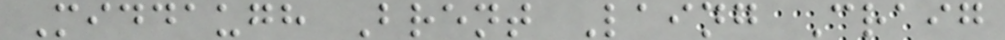Middaugh Brent Laing Craig
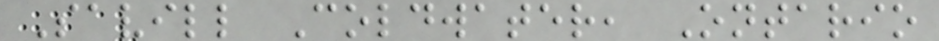Savill Coldwater, Ontario
